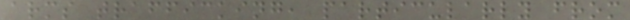arms trafficking, particularly from
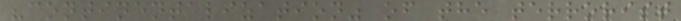"continentalization" of the terrorist
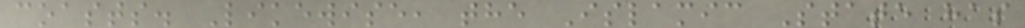coasts. Likewise, the Islamic State has
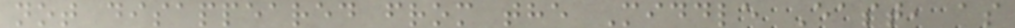not disappeared from the Middle East, as
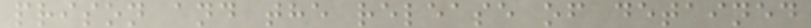prison and the release of detained
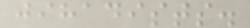jihadists.
